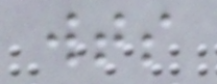wts
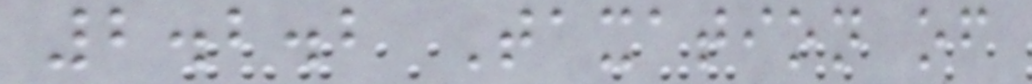2.2.2 Taxation of
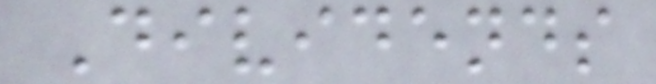Dividends
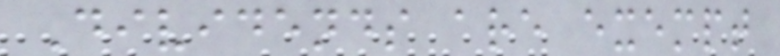Dividends are exempt
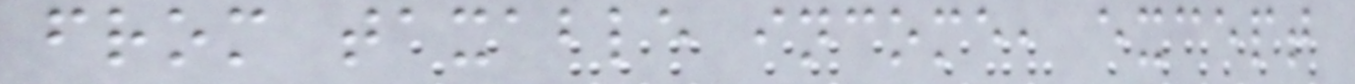from taxable income, except
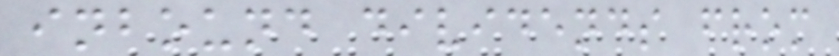inbound dividends from
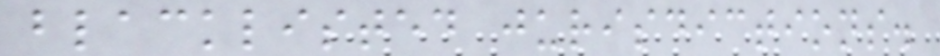blacklisted jurisdictions.
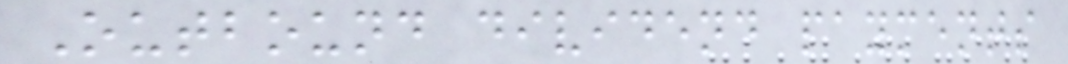Outbound dividend payments
